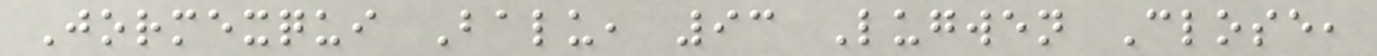Jormexqui Balu, 93 Lugwen Close,
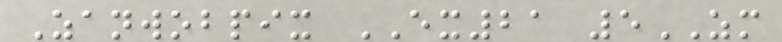Zanwobpix EX21 5ZM
